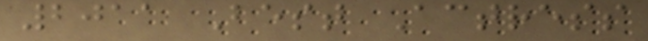2011 Best Actress
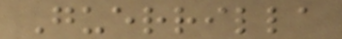Guerrilla
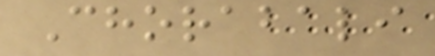Chorabali
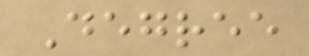Degree
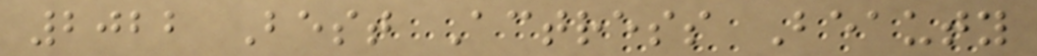2022 Best Actress Beauty
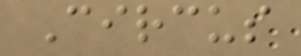Circus
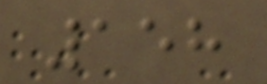158
